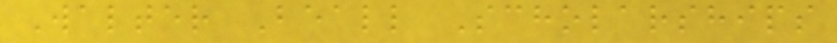Walter Beall Scholarships
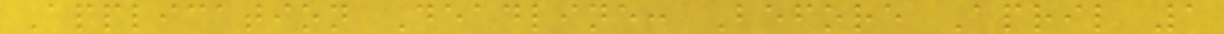Application Deadline: Before April 1
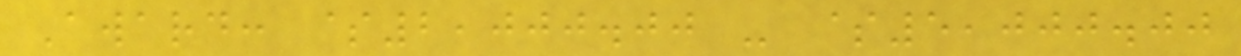Award: $2,000.00 - $5,000.00
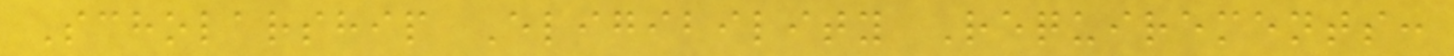Scholarship Eligibility Requirements:
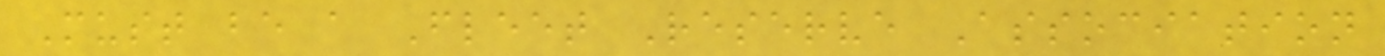Must be a Fleet Reserve Association
